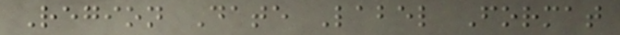Region Date Label Format
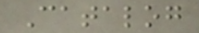Catalog
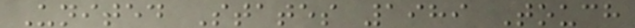United States 1989 Touch
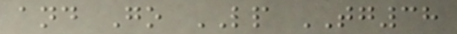and Go LP TG38
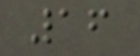16
